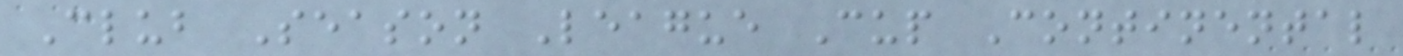Club Season League Cup Continental
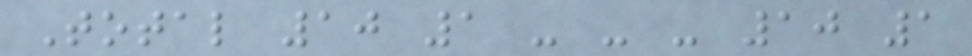Total 10 1 - - - 10 1
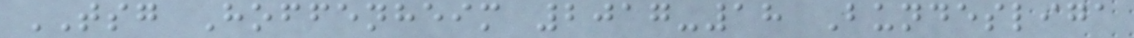TSG Hoffenheim 2017-18 Bundesliga
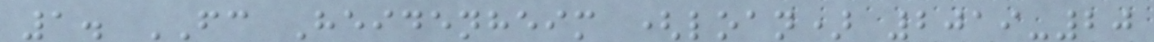1. FC Heidenheim (loan) 2019-20
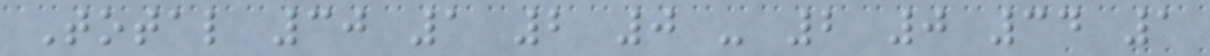Total 30 1 2 0 - 2 0 34 1
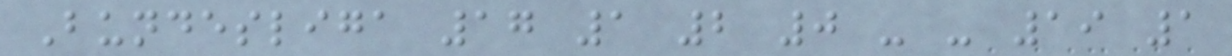Bundesliga 17 1 2 0 - - 19 1
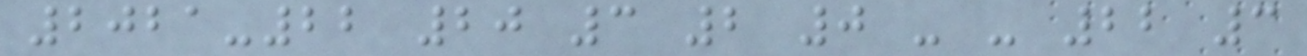2021-22 20 3 2 0 - - 22 3
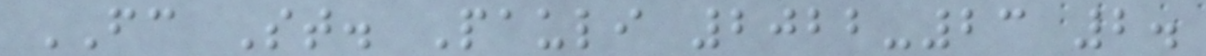FC St. Pauli 2022-23 2.
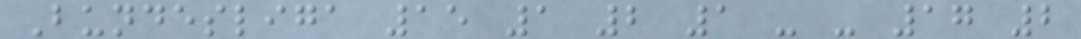Bundesliga 15 1 2 1 - - 17 2
